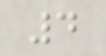4
